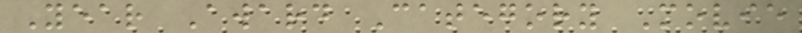Year Award Category Movie
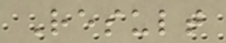Result
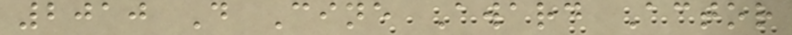2010 D Cine Award Actor
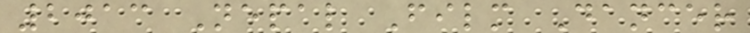2013 Nepal Film Dancer
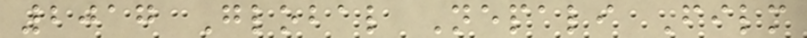2017 Global Nepali Film
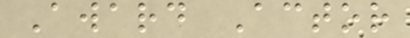Award Actor
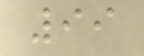99
